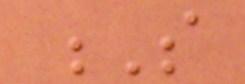S
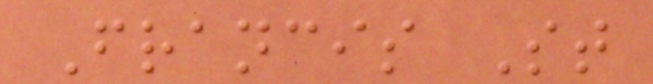Francis St
